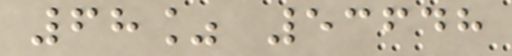68% 53648
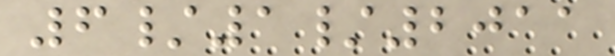6/1/2011
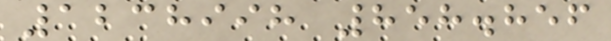1238998 858.856
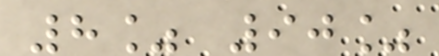8% 90%
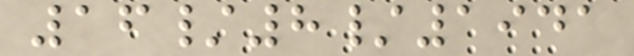16/8/1941
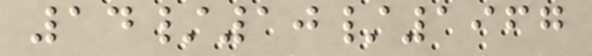14/10/1967
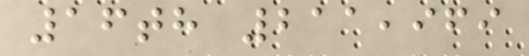16th 211,969
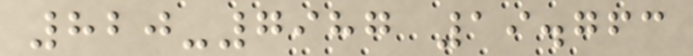820-7987 19.763
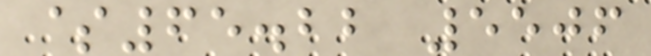$65.22 5506
